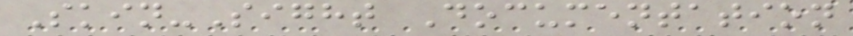Skin-Sight Documentation
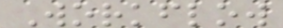Workflow
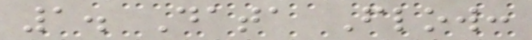1. Data Flow:
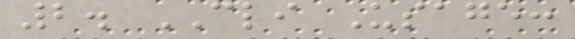2. CLI Usage:
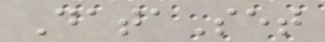DataSet
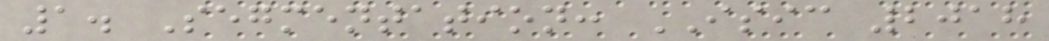1. Segmentation: ISIC 2018
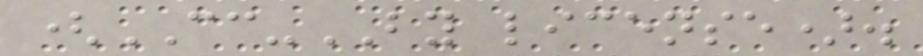(CC-BY license).
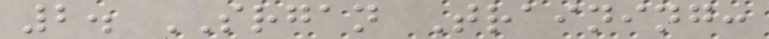2. SRGAN Training:
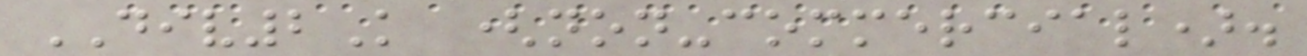DIV2K (non-commercial).
